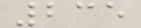235
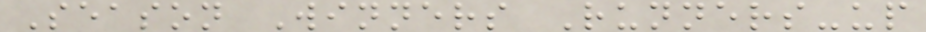Season Winners Runners-up
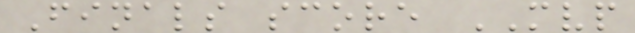Finals score MVP
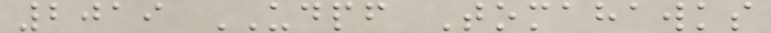2019 UDPF Tomahawks
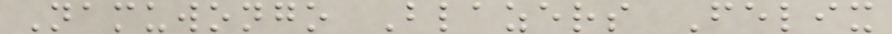Namuwongo Blazers Felix
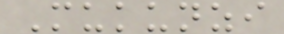Mukunzi
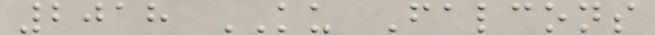2018 KU Falcons
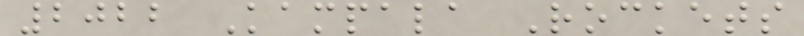2022 Kampala Rockets
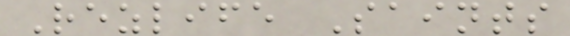Rezlife Saints
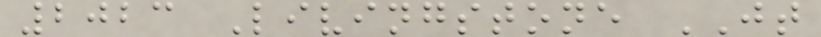2023 Livingstone JT
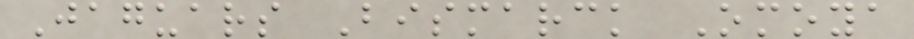Jaguars Bismarck Omoya
